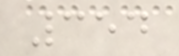354
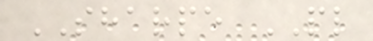SHARPE PL
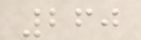260
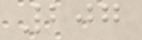207
